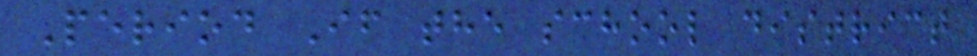Period If the school district
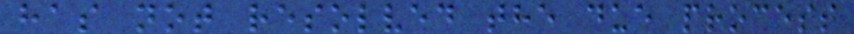has not resolved the due process
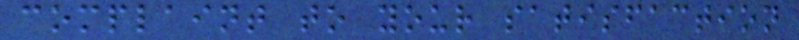complaint to your satisfaction
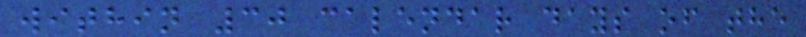within 30 calendar days of the
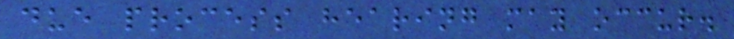due process hearing may occur.
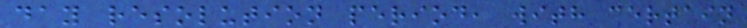day resolution period, with certain
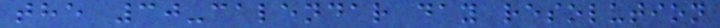the 30-calendar day resolution
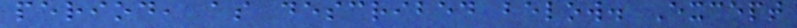period, as described below. Except
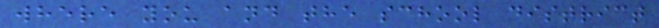where you and the school district
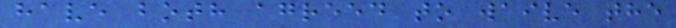have both agreed to waive the
